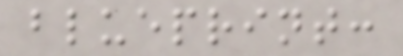blueprint:
